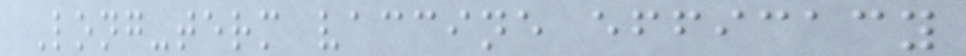Long-term vaccine efficacy
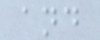and
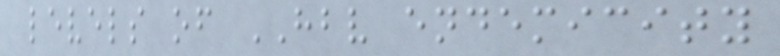levels of HBV endemicity
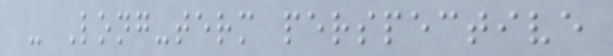- Long-term perspective
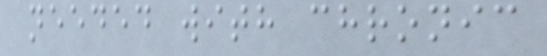needed with chronic
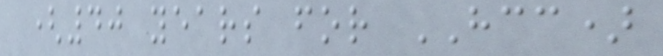(40 years for HCC)
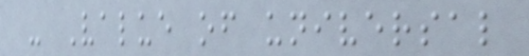- Value of universal
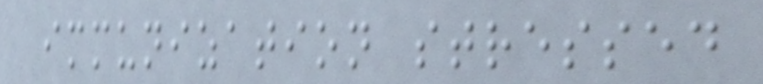immunization stressed
